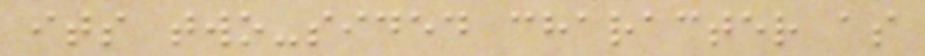its two-sided character as
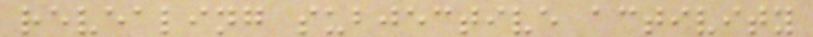revealing subjective activity
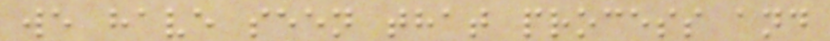we have seen that process and
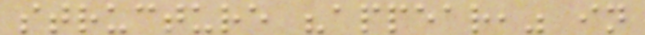structure "appear," in
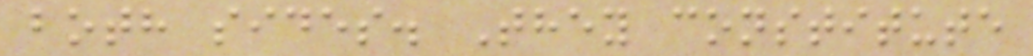both sides. They constitute
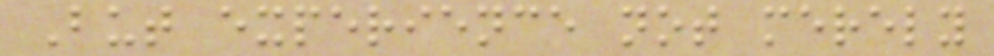But experience not merely
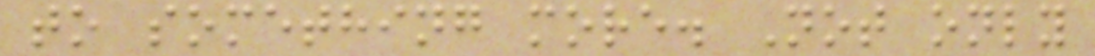to something more. Not only
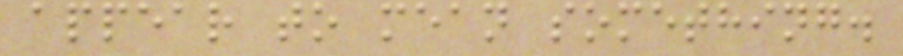appear to mean something.
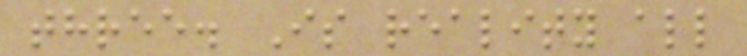three. Is reality all
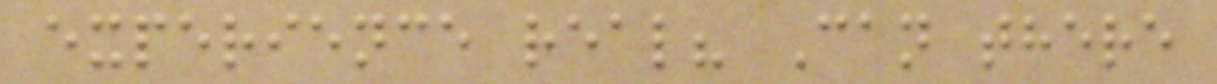experience real? Can there
